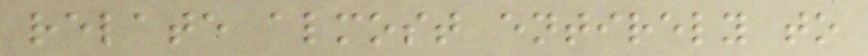relate almost entirely to
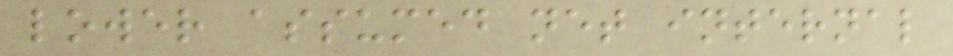lower assumed net internal
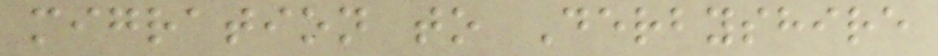migration to Derbyshire
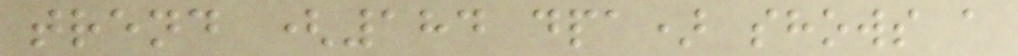trend (184 dpa) shows a
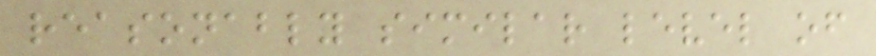reasonably similar level of
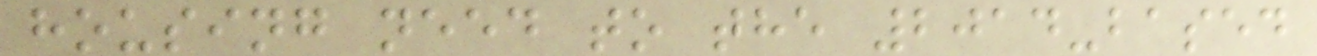housing need to the 2014-based
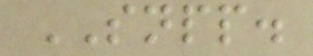SNPP.
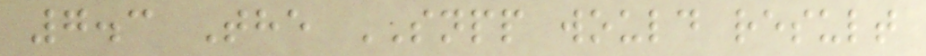7.3 The SNPP would result
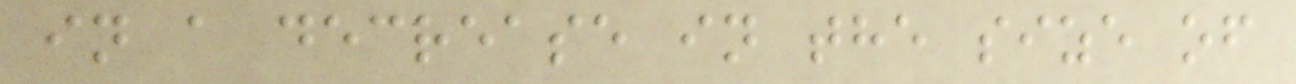in a decrease in the size of
